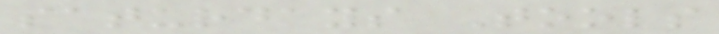saturdays Tools
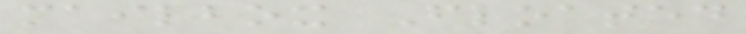mailbox Floated
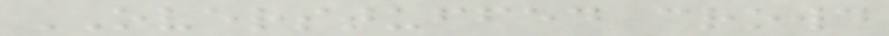OVERSTUFFED crowd
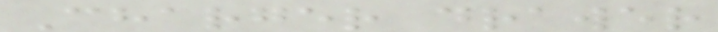Charger drawer
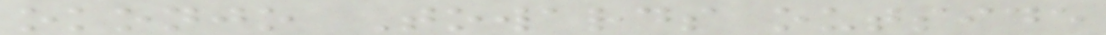okonjo Towards outside
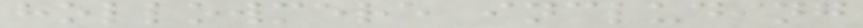hollowmere including
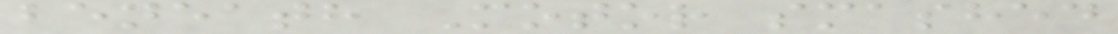beneath Motor smashed
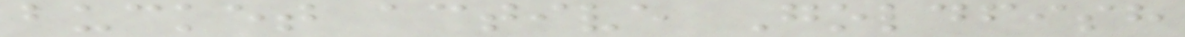bucket active Goldfish
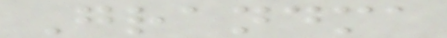Grandma
